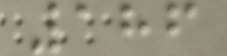186
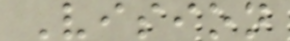Vision
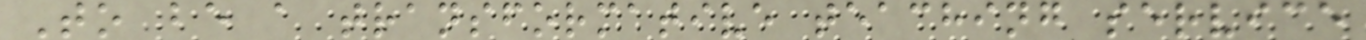To be a transformative teaching service
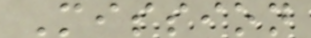Mission
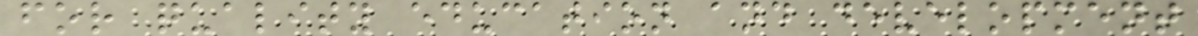for quality education and development
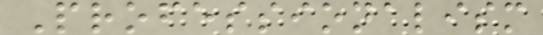Professionalism
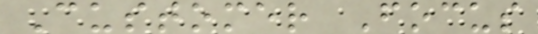Customer Focus
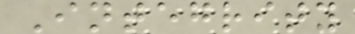Integrity
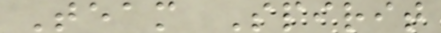Team Spirit
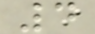4
